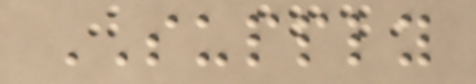SUPPLY
